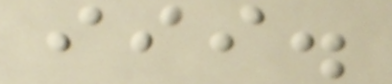iii.
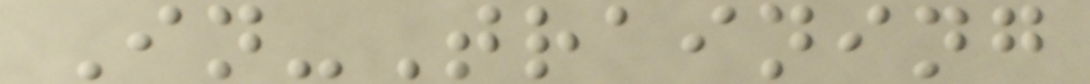In-Training
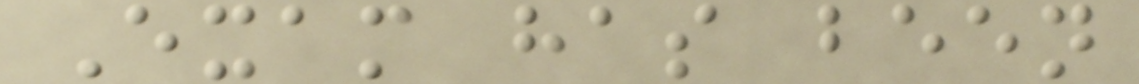Exam has been
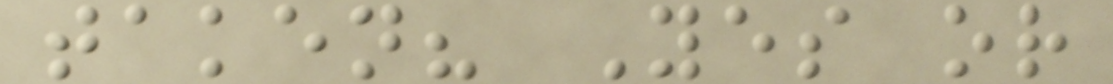taken? Yes or
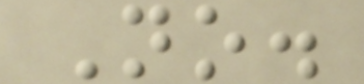No.
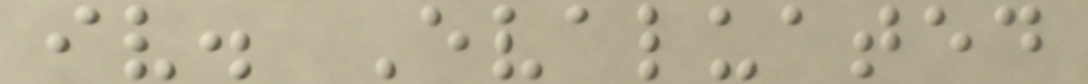iv. Evaluated
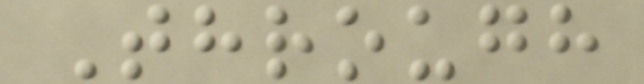Through
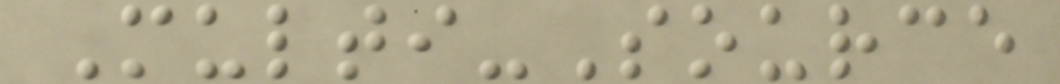Multi-Source
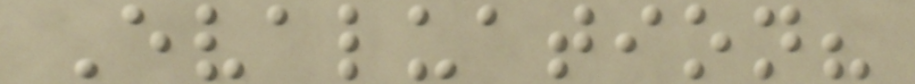Evaluation?
